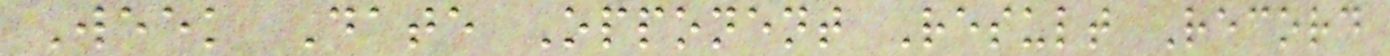Week Date Opponent Result Record
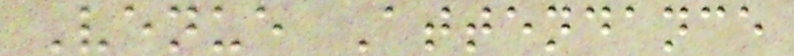Venue Attendance
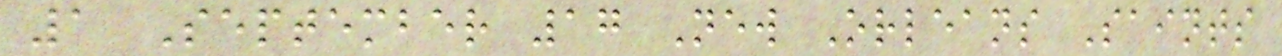1 September 17 New Orleans Saints
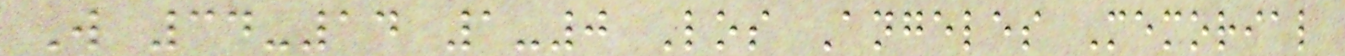W 34-14 1-0 Los Angeles Memorial
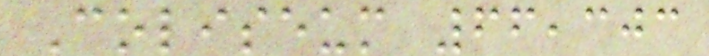Coliseum 66,303
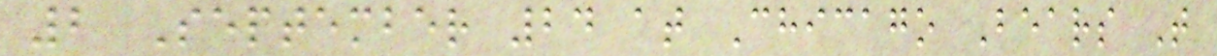2 September 24 at Chicago Bears T
